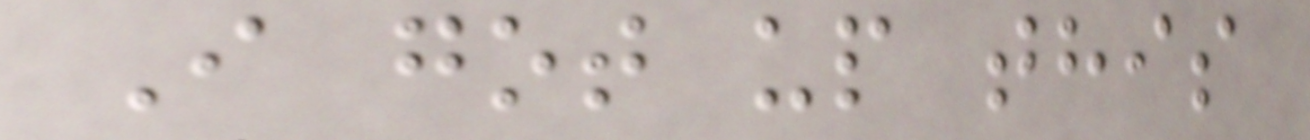I got up this
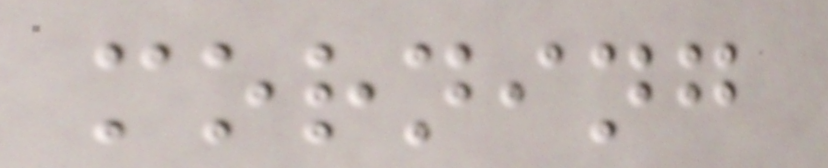morning
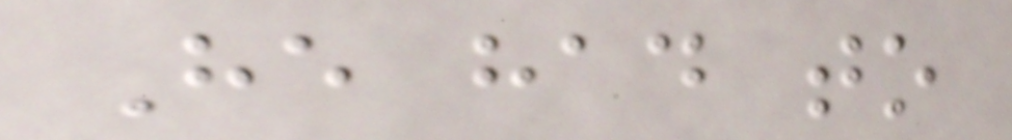He had to
